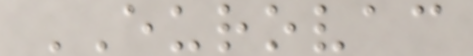EUROVAC
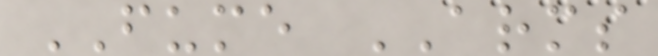FUME ARMS
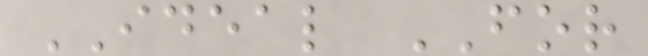IDEAL FOR
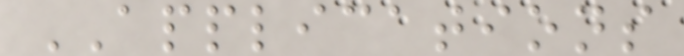APPLICATIONS
